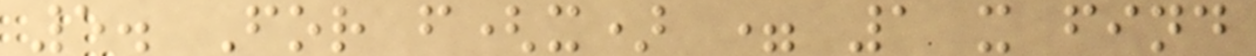5. For f(x) = 1 x find
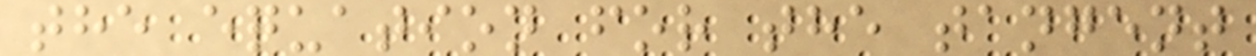the equation for the tangent
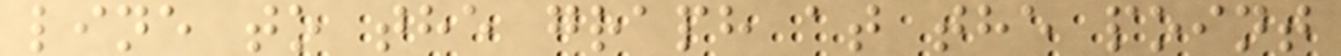line to the graph at the point
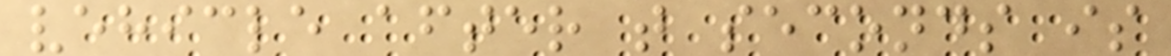vehicle after t seconds is
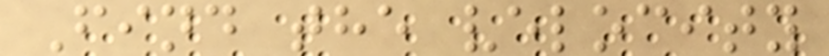Find the velocity
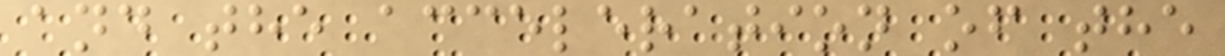and the acceleration of the
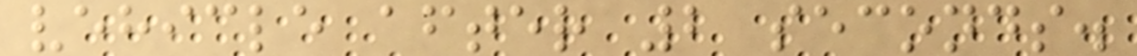vehicle after 2 seconds.
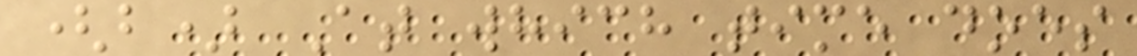(b) At which time does
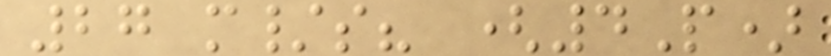27 m/s? (4P)
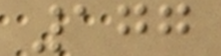177
